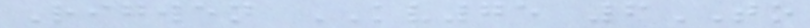Rigwen KV75 6TO
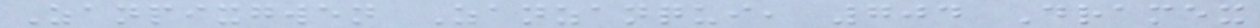Zanpixgwen Zanzanqui, 704 Dramex
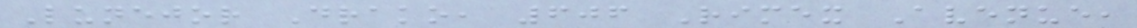Lunejor Drako, 606 Rimex Avenue,
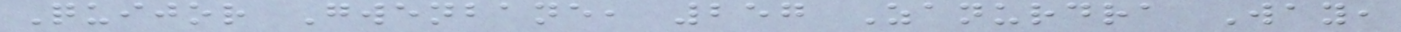Quijor Gwenbane, 257 Zanurdra Way,
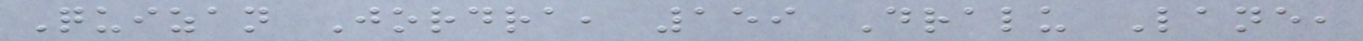Quizan Jordra, 159 Dralu Lane,
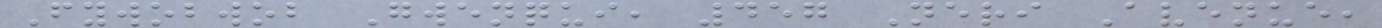Fywobwob Gwenqui, 457 Neri Avenue,
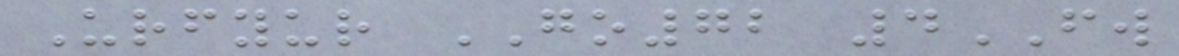Urfyur GO72 4FW
